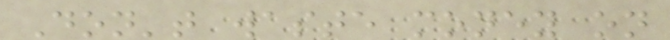Don't waste money on
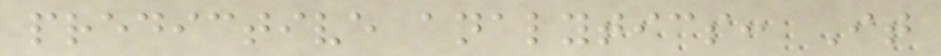predictive analytics: It
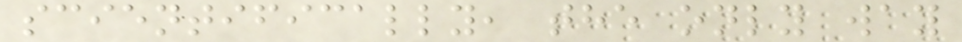scientifically, the only way
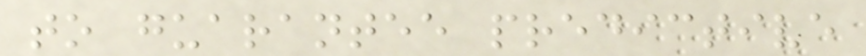to guarantee predictive
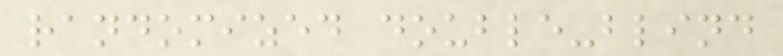randomized double-blind
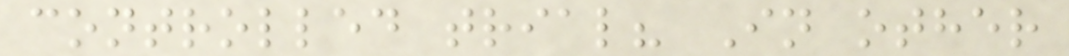controlled trial? In other
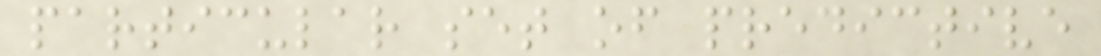particular set of predictive
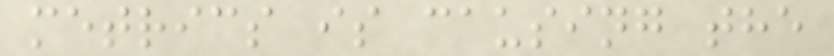metrics is causing the
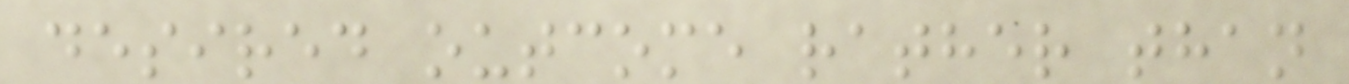desired outcome rather than
